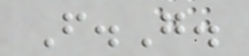F.G.
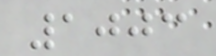1003
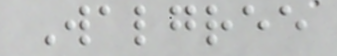Walgree
